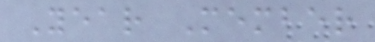Year Member
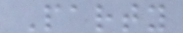Party
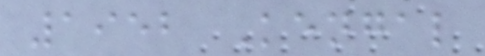1952 Kengal
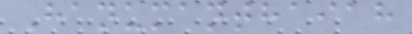Hanumanthaiah
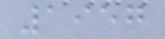1957
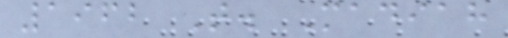1962 T. Madiah
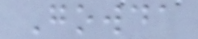Gowda
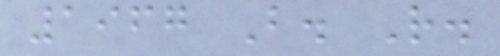1967 B. R.
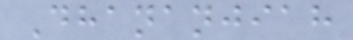Dhananjiah
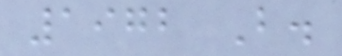1972 B.
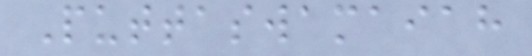Puttaswamaiah
